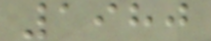1980
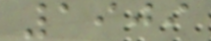1909
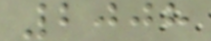2008
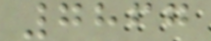7867
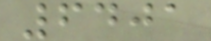6401
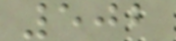502
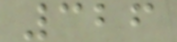326
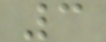3
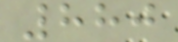880
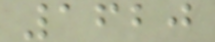1620
